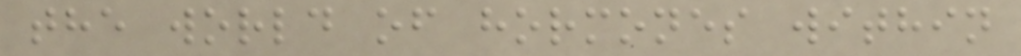the world of hormones within
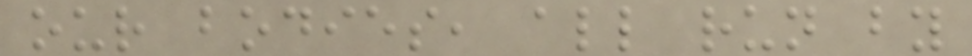our bodies, all run by
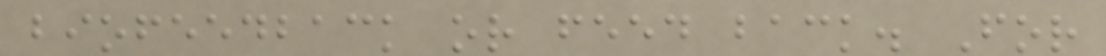biofeedback or feed back. For
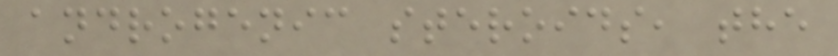androgenic steroids, the
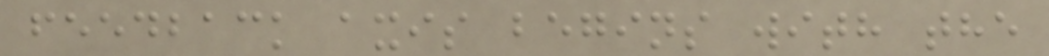feedback axis begins with the
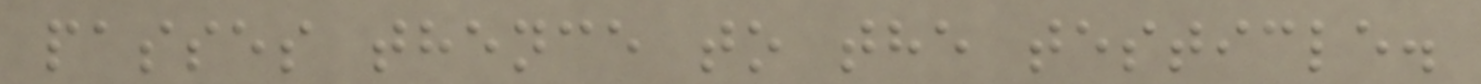passes thence to the testicle.
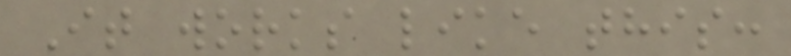It works like this:
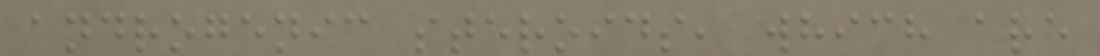androgenic steroids, which are
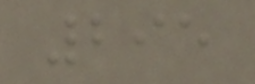295
